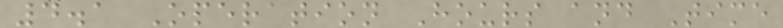4.1 Operation Hours and Time
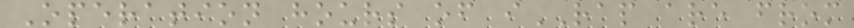Operation hours of iRAP are from
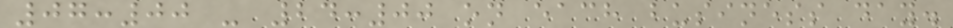07:00 - 24:00 on each business day.
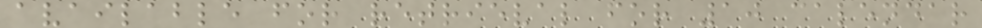available for retrieval for 10 calendar
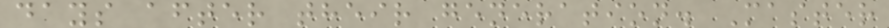days after their generation. Master
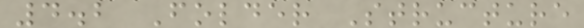4.2 Folder Structure
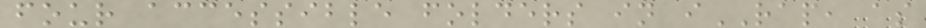four accessible folders in iRAP, as
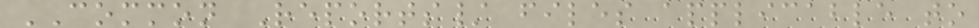COMMON Reports/ files applicable to
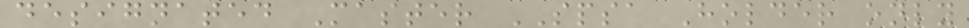designated Master SPSA Holder only
